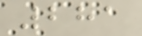281
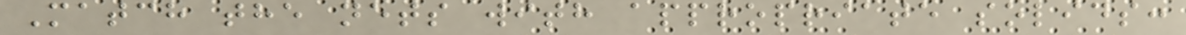Match the nets with appropriate solids:
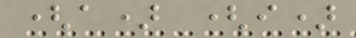(a) (i)
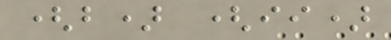(b) (ii)
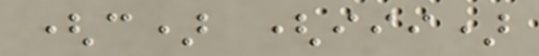(c) (iii)
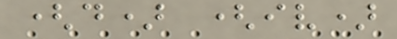(d) (iv)
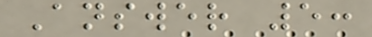Answer 5:
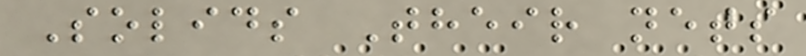Solids Their nets
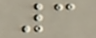3
